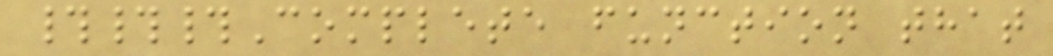###Complete function that
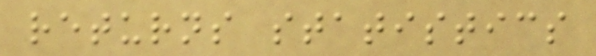returns statistics
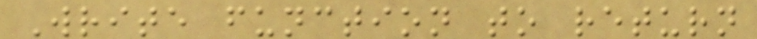Write function to return
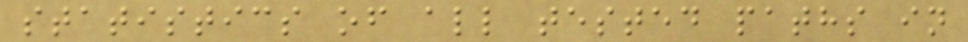statistics of all tested paths in
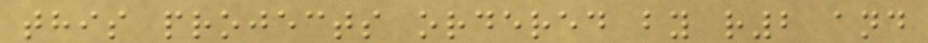this projects ordered by r2 and
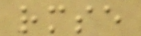rmse
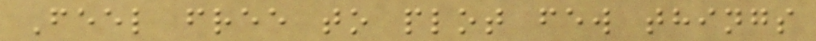Feel free to plot few things
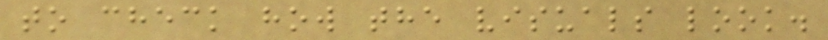to check how the visuals look.
